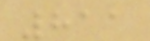811
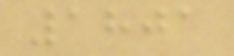1801
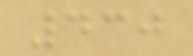430
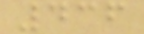436
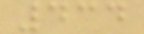434
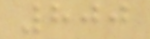800
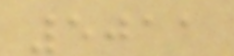5011
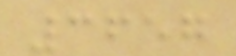3657
